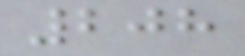208
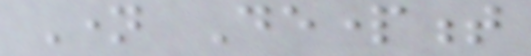Name Department
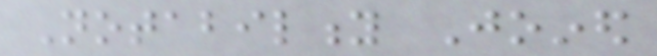Notability Joined
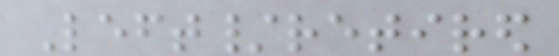Left/retired
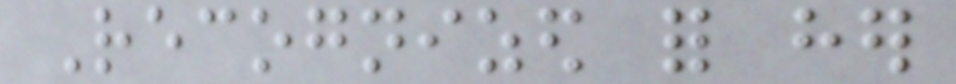Recognized for her
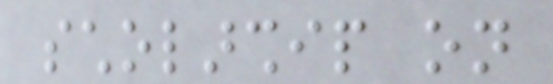scholarship on
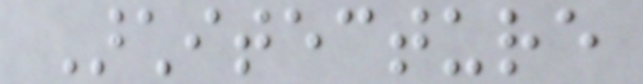Architecture
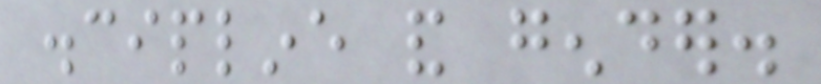discipline and gender.
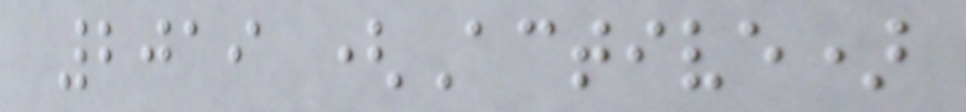2019 (Active)
